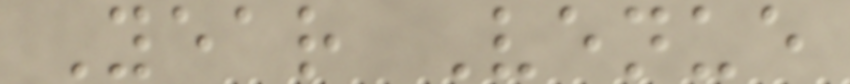Year Venue
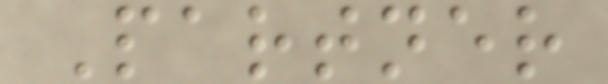Partner
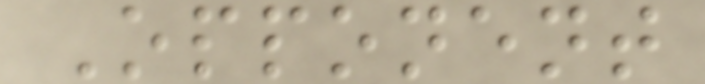Opponent
